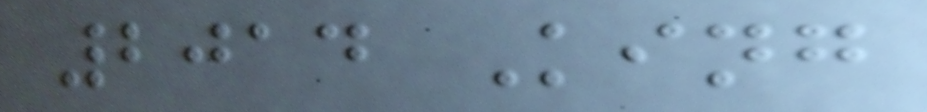2014 King
